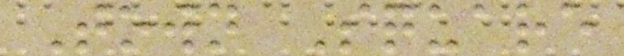Town Square
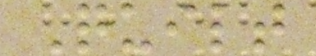Quilt
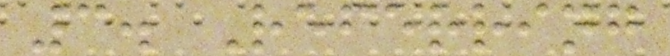3. Referring
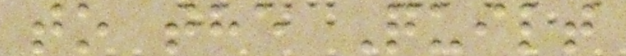to the Quilt
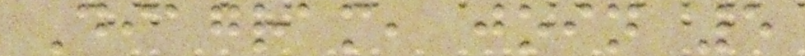Diagram, join 5
